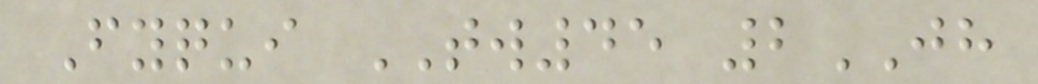Fyqui TW45 2JH
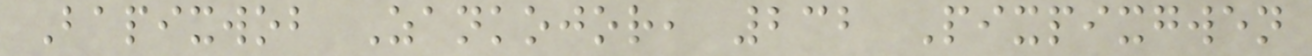Bapixwob Zankojor, 232 Pixpixgwen
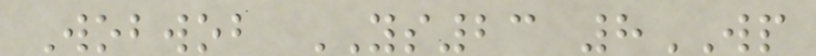Wobwob YS23 8WP
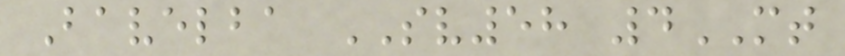Bavelba SV58 4MT
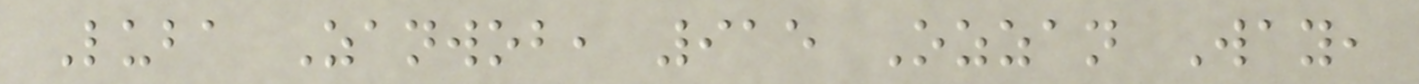Luba Zanwob, 915 Ozzan Way,
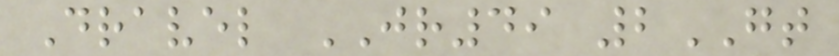Dravel JR49 2GT
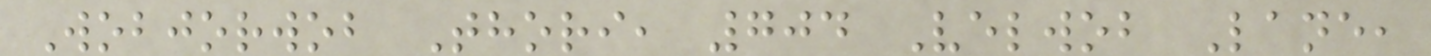Wobjorwob Thori, 704 Velwob Lane,
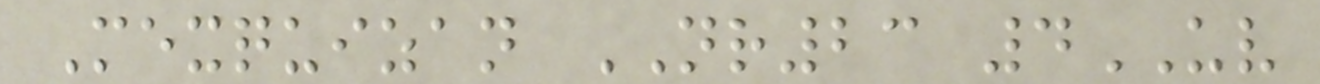Mexquizan NR23 4UV
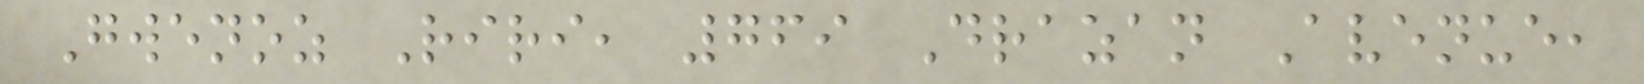Gwenoz Riri, 769 Drazan Avenue,
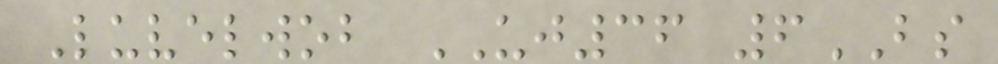Luvelwob UJ36 6BS
